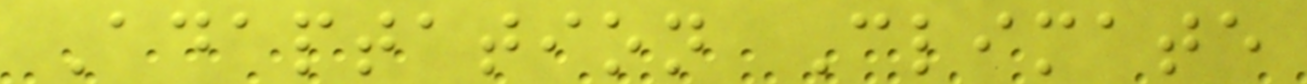Adaptation Climate
